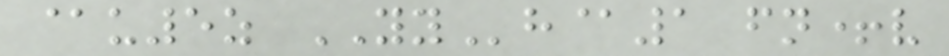@u5z YYh@1 fn+v
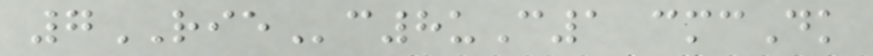7RIEc8uC1 cmcDk
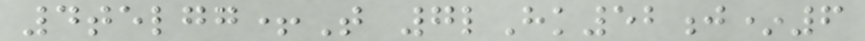4telgg+T 7lHk52j*6
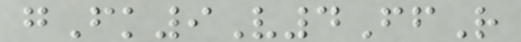gFk9V4FfR
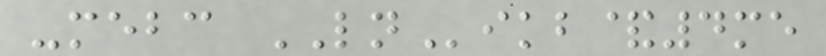-mebc LNikb&4me
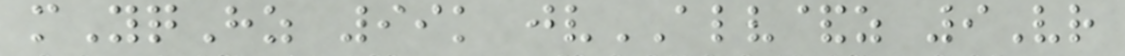mYqHz 99k jvALV&z 9Vr
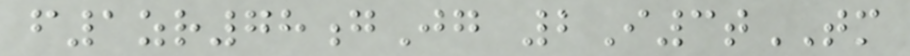f1zr78gJg 2I3tTM
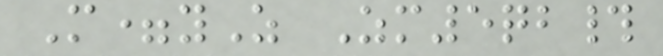M=yZ Zm5qb#
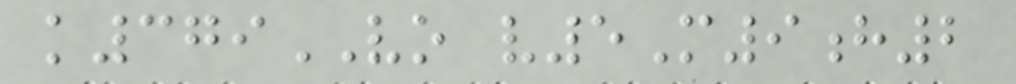k379VO v5M9h2
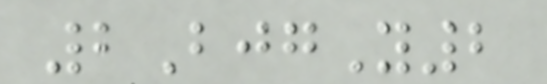2BjgY2
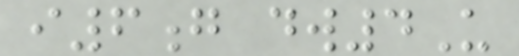i6g dw4U
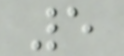5
